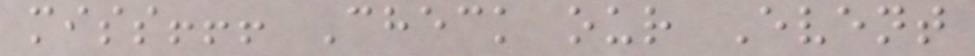miss!!! Check our Event
